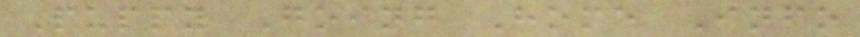Puppy Going Home Info
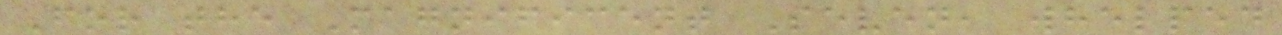For the Magnificent Seven, whelped
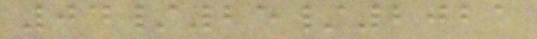04/25/2021
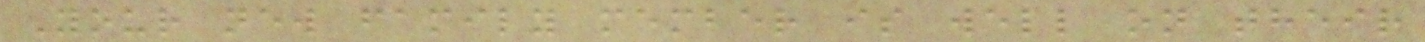Your new family member is well on their
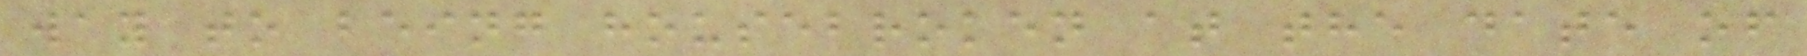way to being housebroken at the date of
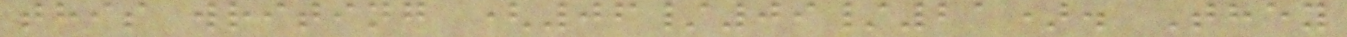this writing (06/09/21). They
